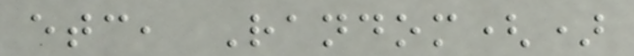etc, Random()
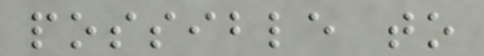possible to
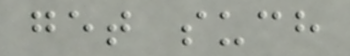get such
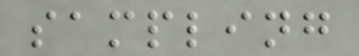sampling
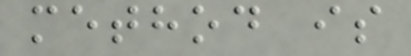method is
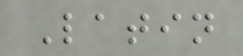Latin
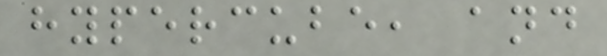hypercube, and
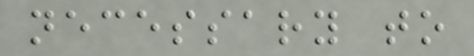necessary to
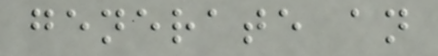generate an
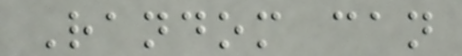Random can
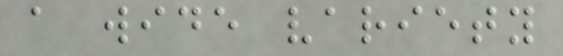a wide variety
